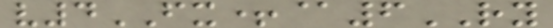v4FX+@6RY
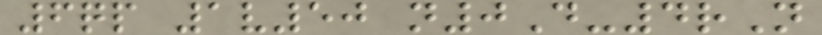6qp 1v50 n0D-4rN
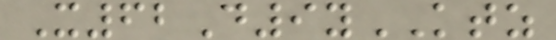X62D9yKTZ
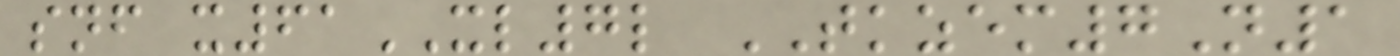snf x61XL7l TKZEM7N1
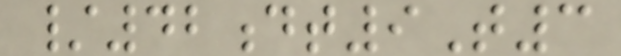/42dt9T3
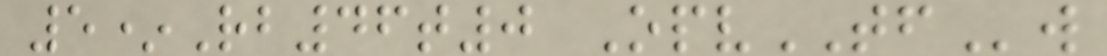5*Rb46t0 OpvTFw
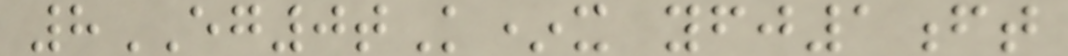8EG0tK*x yfj1ft
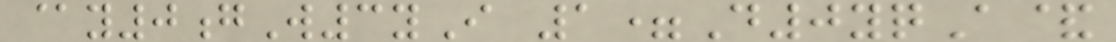@y0gW3yI 1=D0yqA&
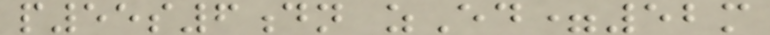p55s6dn zEd=52m
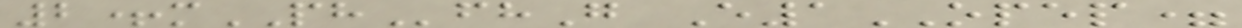2+mPHfhG E1OPEP=
